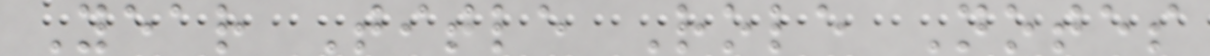Year Title Role Notes
